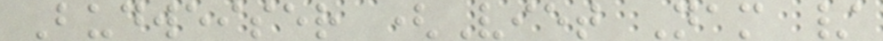Budweiser (Viet Nam /
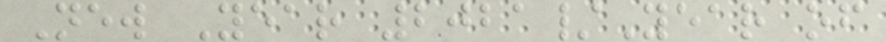New Year 2021/Year of
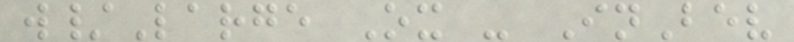w/Large Ox - InBev
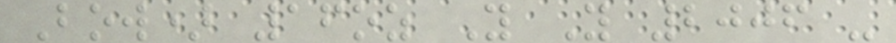Bow) 16oz Y Y 2006 -
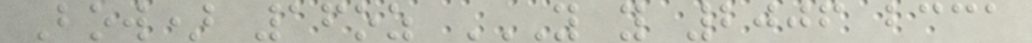Bow) 16oz Y Y 2006 BCCA
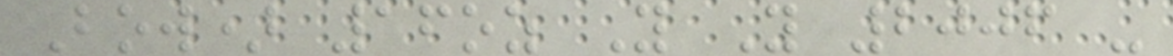Bow) 16oz Y Y 2006 -
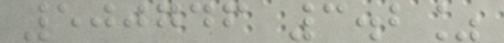500746 3.2%
